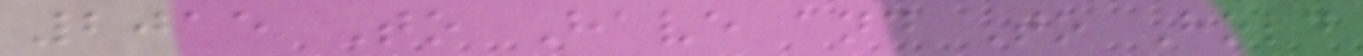2015 To Have and To Hold
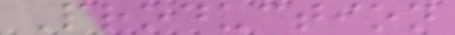Production
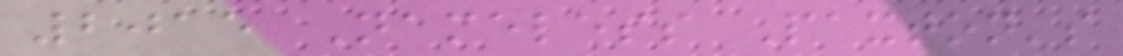2015 Nameless Paxton's
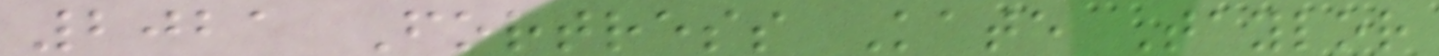2021 Fortress Kate Taylor
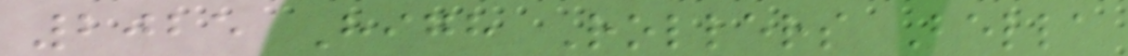2025 High Rollers Bella
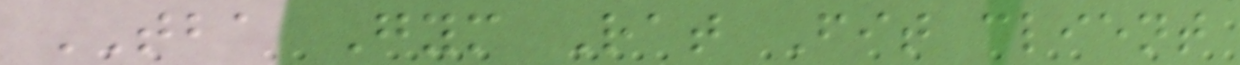TBA Gym Rat Fit client
